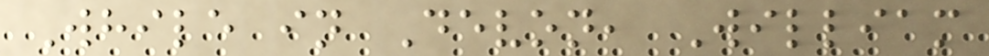While in Devon, William
